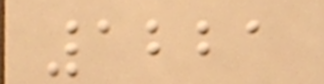1221
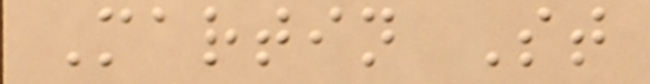Martin St
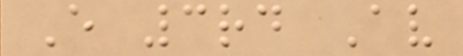E 3rd Av
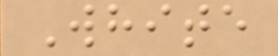White
